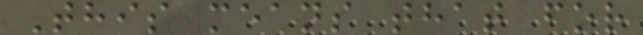This means that for
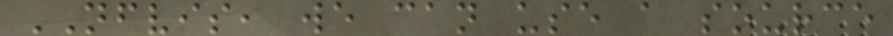NFVIS, we can use a source
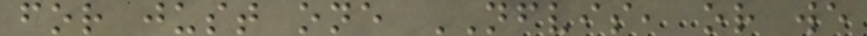for just one NFVIS, or we
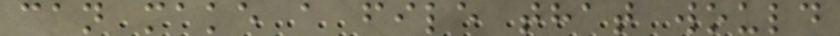can make a file that would
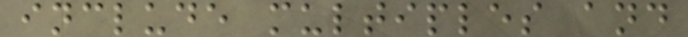include multiples and
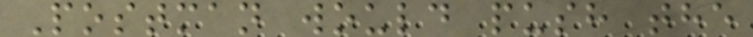Postman would push the
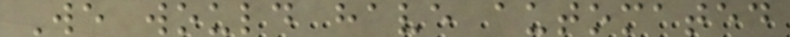We would have automated
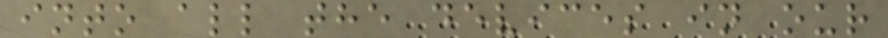into all the devices in our
